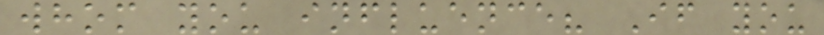whom you influence? If you
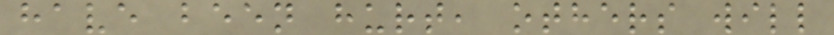have been hurt, others will
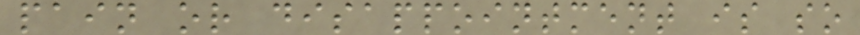pain or disappointment is so
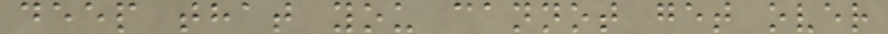deep that you cannot get over
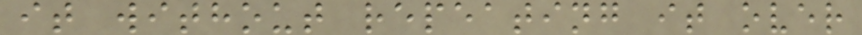it without repeating it over
